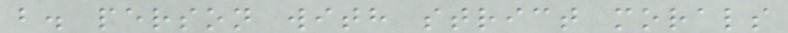b. person with strict morals
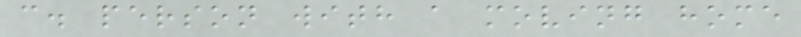c. person with a moving home
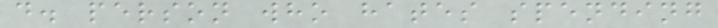d. person who hates spending
